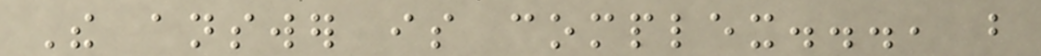The answer is complex..., but
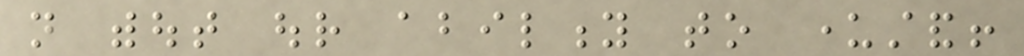not without our ability to understand!
